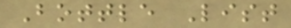Bottle List
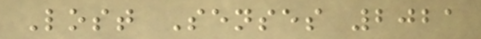Lost Senses 2021
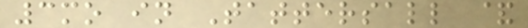3mo in Tattersall &
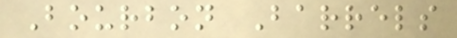Bourbon Barrels
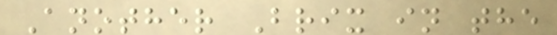Another Brix in the
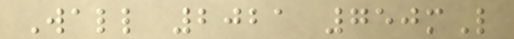Wall 2021 750mL
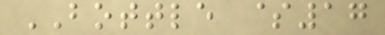BOTTLE $17
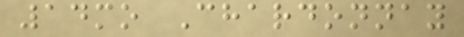14mo Chardonnay
